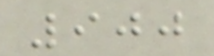900
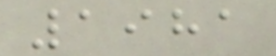1981
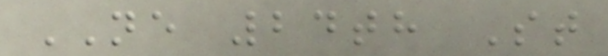NE 24th St
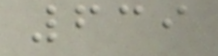639
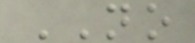NO
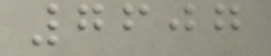7607
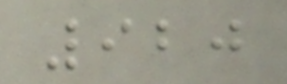920
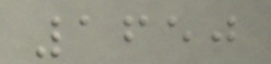1650
